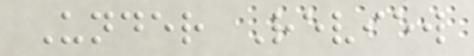Under Review
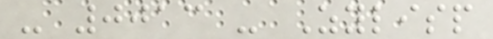- 0013 - Zylisp
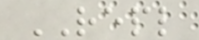REPL
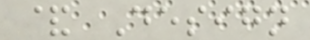& Design
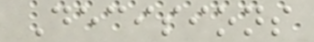Decisions
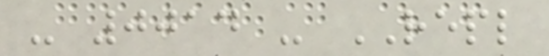- 0014 - REPL
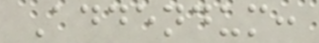Addendum:
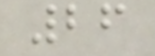26
